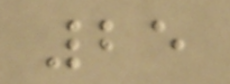25
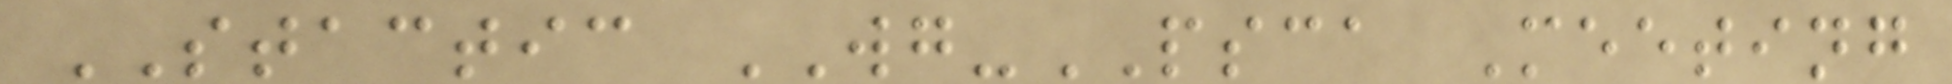STACTIC WG-PSCA Meeting
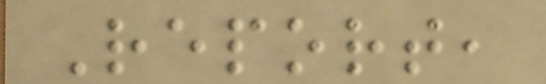Report,
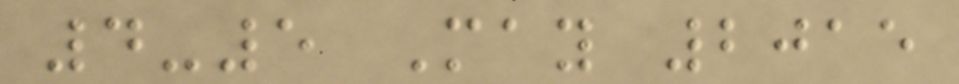4-5 May 2015
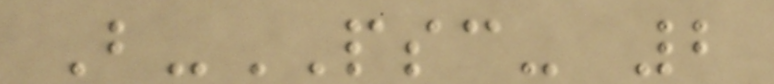B-PSC- 2
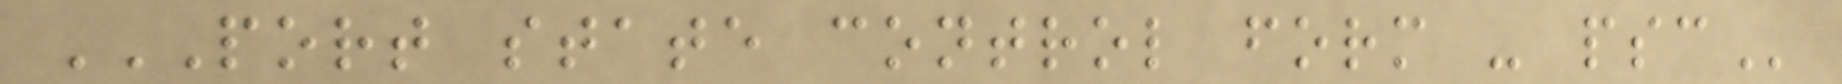PORT STATE CONTROL FORM - PSC
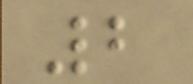2
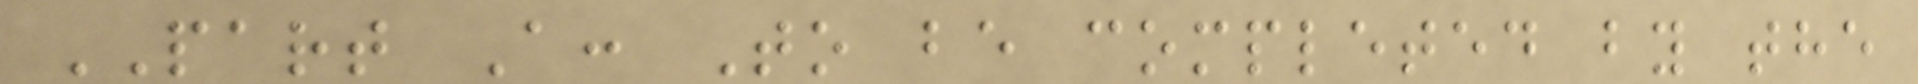PART A: To be completed by the
